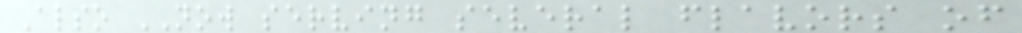Also NOW serving several flavors of
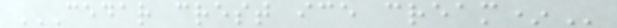CEDAR CREST ICE CREAM*
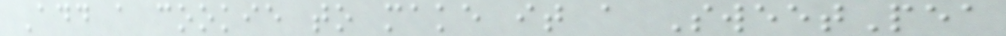Add a cookie to make it a SweetPea
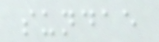sundae
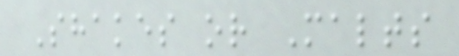Shakes or Malts
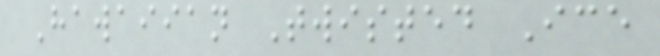Hawaiian Twisted Ice
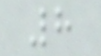8
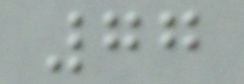77
